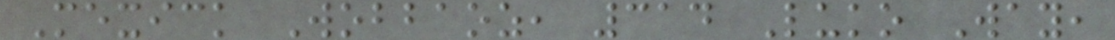Mexick Wobbaoz, 314 Luko Way,
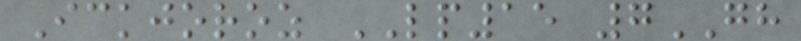Ickjoroz LP15 7GH
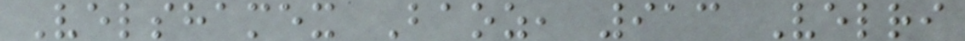Velshamex Baoz, 913 Velri
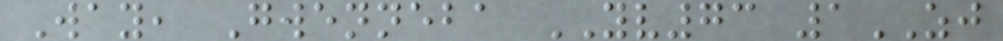Way, Gwenneba YV73 1ZJ
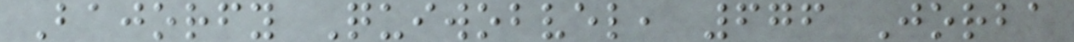Bajorfy Quiwobvel, 676 Jorba
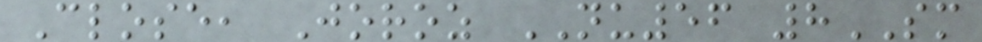Close, Joroz NU56 8SM
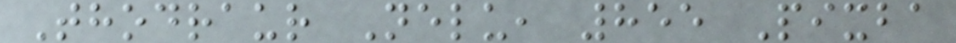Thodraur Nelu, 855 Pixba
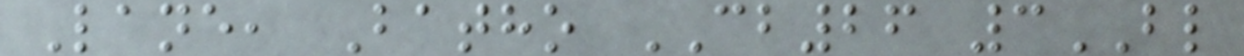Lane, Batho CB26 3BL
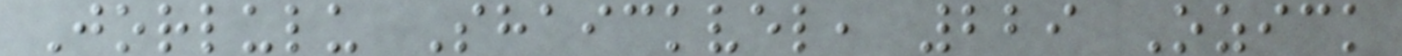Jorlulu Shaickvel, 229 Ozick
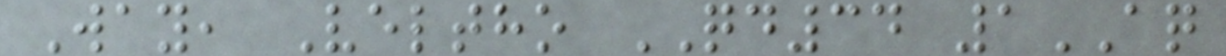Way, Veltho QD34 1AQ
